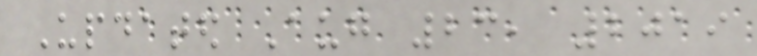Updated Aug 23, 2019
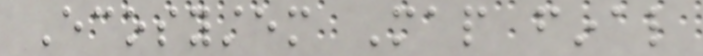Ecosystem Map final
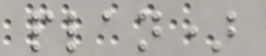plan)
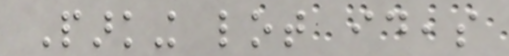Parking lot ideas
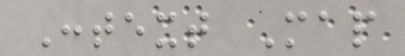Context Map
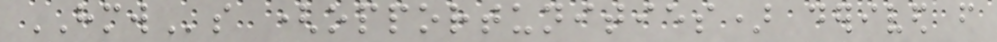HMWs (opportunities) derived from
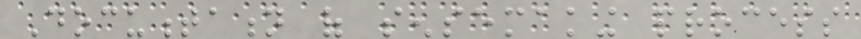Documentation of sensemaking process
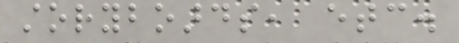storyboards, etc.
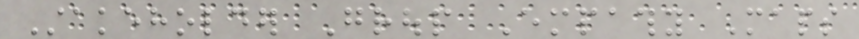Stakeholder Group Empathy Maps
